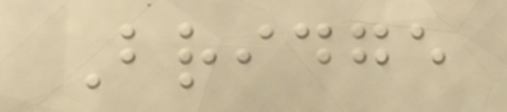Bridge
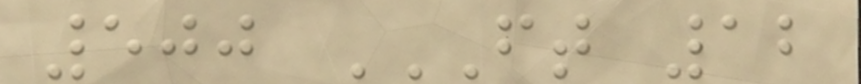500 FT 12
